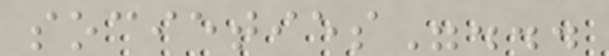societies"...
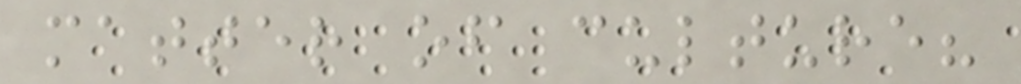matter of culture?
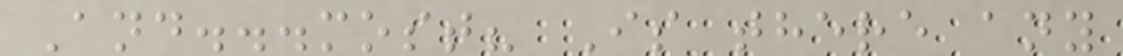And...most? Is there any
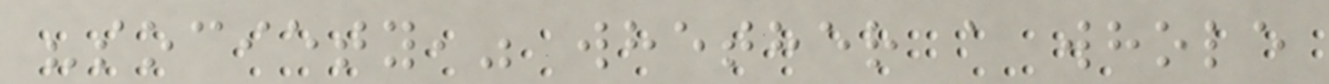"society," whether a whole
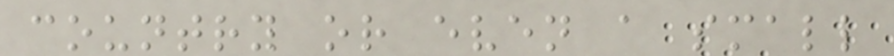country or even a small
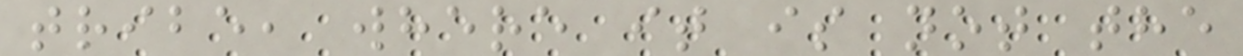tribe, where it is not the
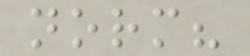norm?
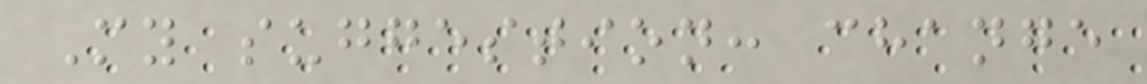My suggestion: change
